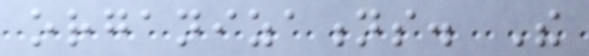organizations. The
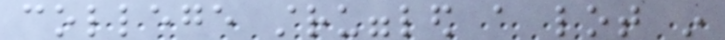college struggled a lot in
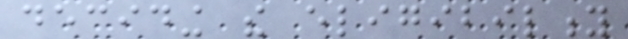deciding the eligibility
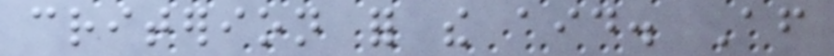criterion for the aid. After
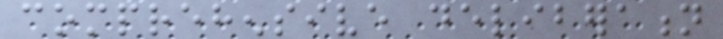comprehensive deliberation
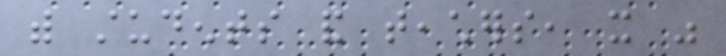with students and teachers, it was
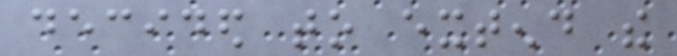decided to extend the
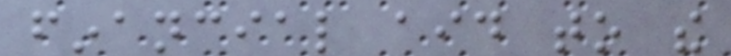financial aid to the
